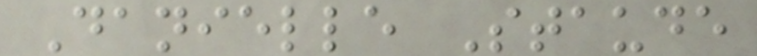Danielle Staude
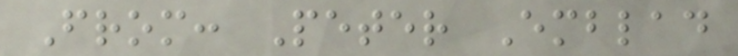From: Peter Emblad
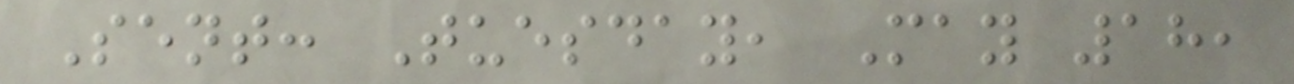Sent: Tuesday, May 18,
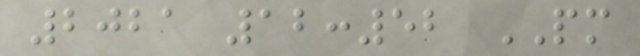2021 12:52 PM
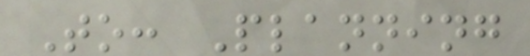To: Planning
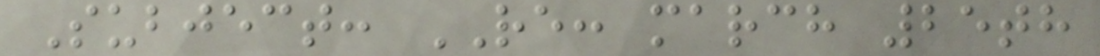Subject: RE: march 25th
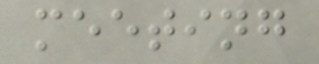meeting
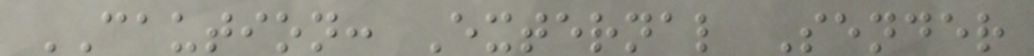CAUTION: External Sender
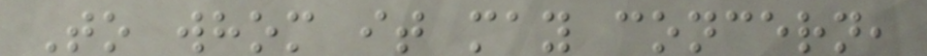To whom it may concern,
